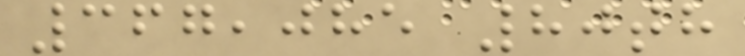367,085 80th
